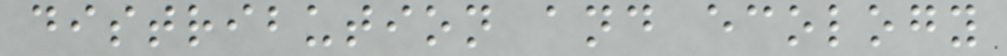distribution and ecology
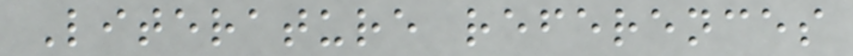Literature references
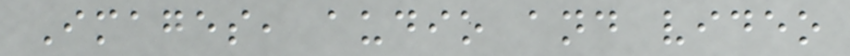Images, audio and video
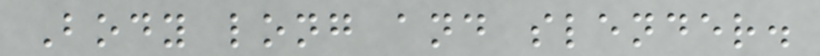Body long and slender.
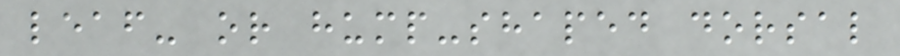leaf- or hump-shaped dorsal
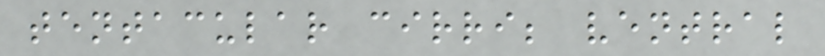tentacular cirri; ventral
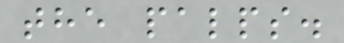the palps.
